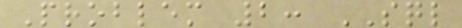Problem 2: SQL
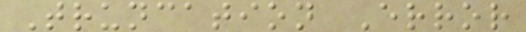Truncation Error
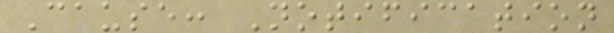Cause: Notification
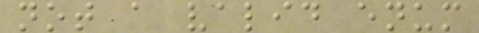not a valid enum
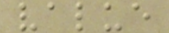value
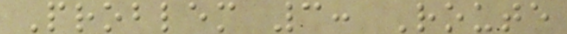Problem 3: Route
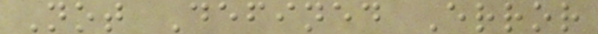Not Defined Error
